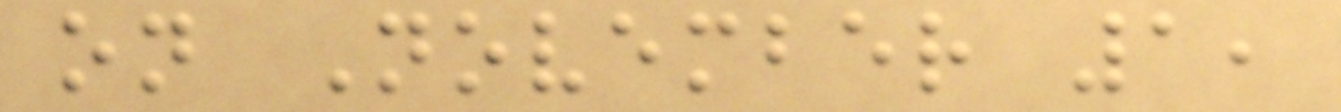on November 1,
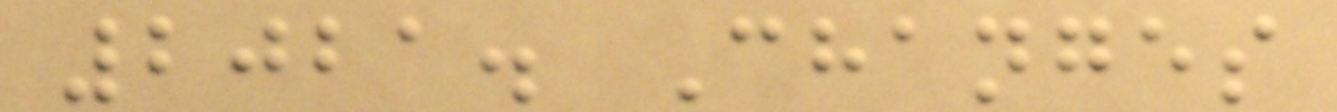2021. Changes
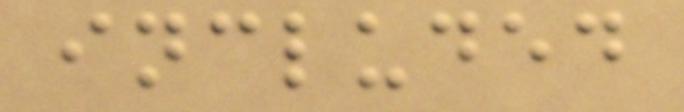included
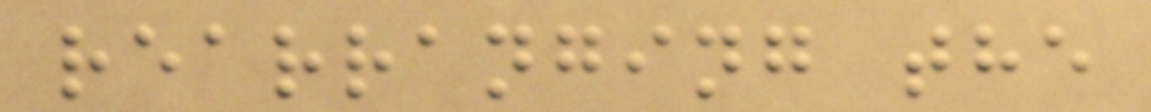rearranging the
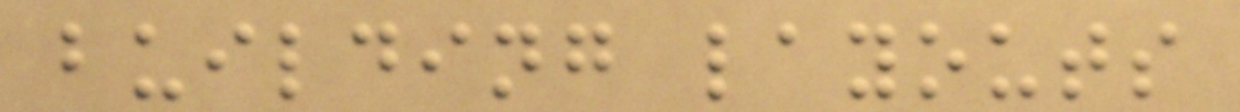building layouts
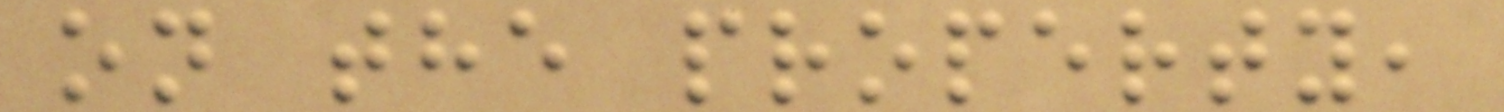on the property,
